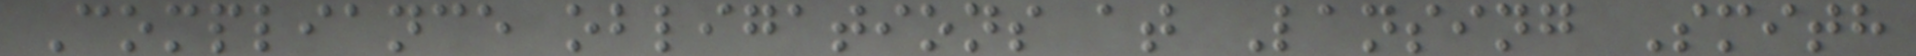Compliance obligations at Lansing Smith
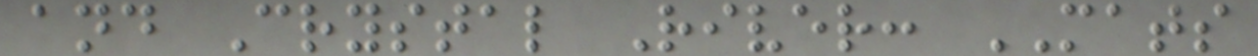and Crystal River: MATS
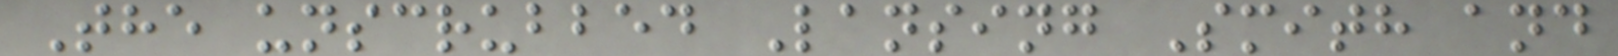The unscrubbed Lansing Smith and
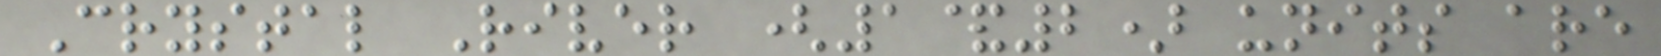Crystal River (1&2) units are
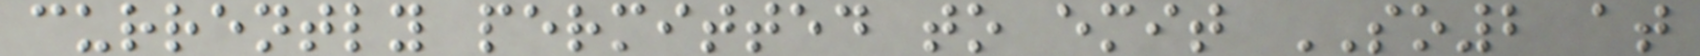currently permitted to emit SO2 at
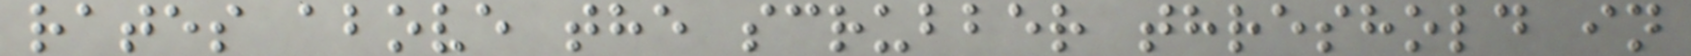rates above the scrubber threshold in
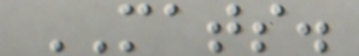MATS.
